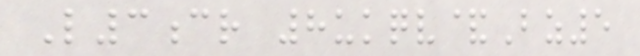L3cr 8ukqv&Bz5
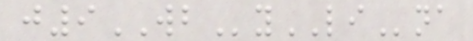j9WByLIna
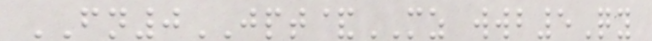FN0JPT&MZ wwb5Qy
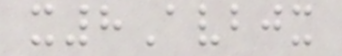x8Avbjx
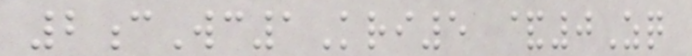2cWc1Kri5 &0Zq
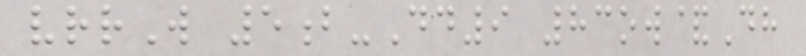vrrW 5b-Dd9 83ow&Dh
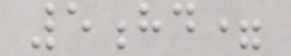5hd=
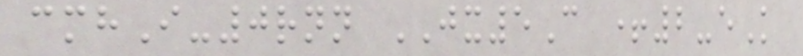cmhI-0rnn JX5C +2-eK
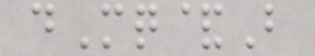dMq&B
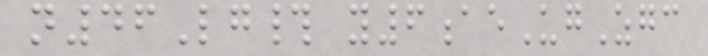n46Lg# y6aeUgZgc
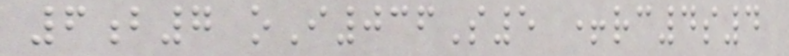6b7 oI036S5 +rc4s4
